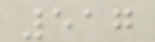517
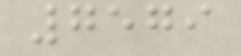7579
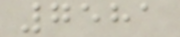7581
